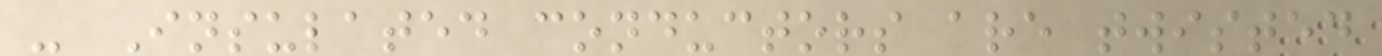- Insulated conductors are twisted
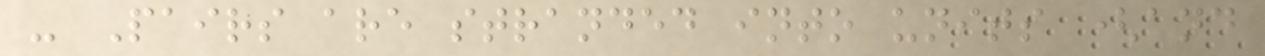- Pairs are stranded into units (and
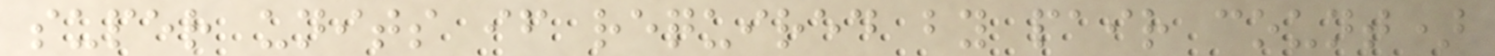super units if required by pair count)
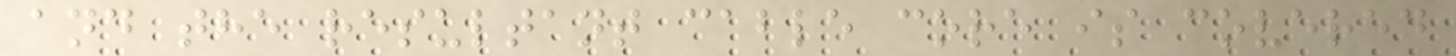and the resultant cable core is covered
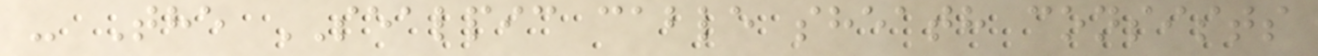- The SEALPIC cable sheath consists
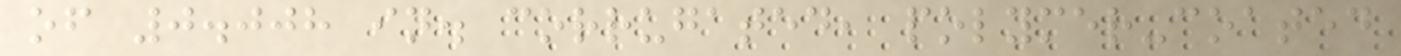of 0.008 in. corrugated, polymer-coated
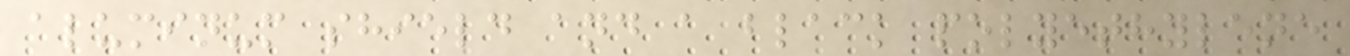aluminum shield and a black polyethylene
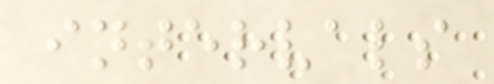intervals
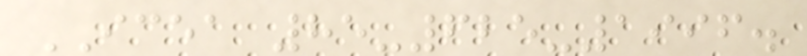ICEA 85-625-1996.
